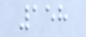158
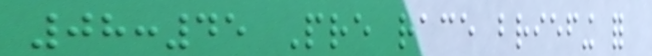08:45 Pre race briefing for
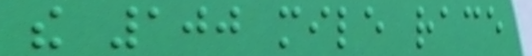the 100 mile race
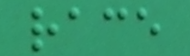race
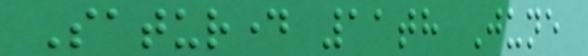Saturday 11th June
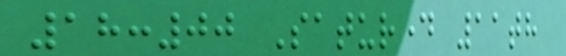18:00 Saturday 11th
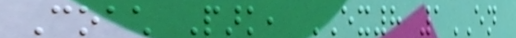Coach Park, EX8 1EN
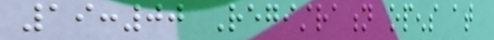19:00 Registration opens at
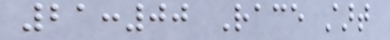21:00 Race start
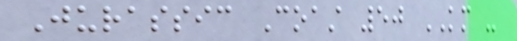Jurassic Coast 50 KM -
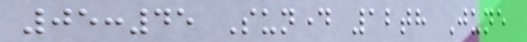05:45 Sunday 12th June
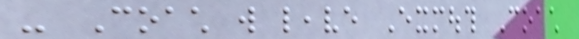- Coach will leave Exmouth Coach
